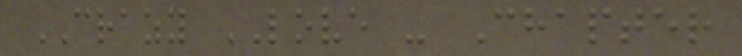CRAZY LOVE - Chapter
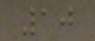10
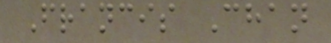Francis Chan
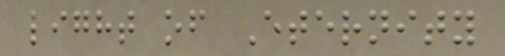light of Eternity
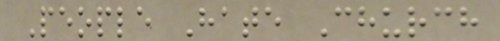People Hate Church
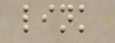link
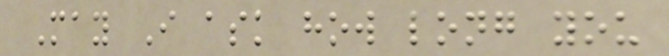May I ask how long you
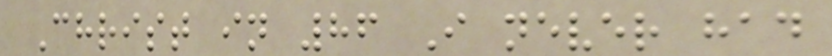Christ in 86 I never had
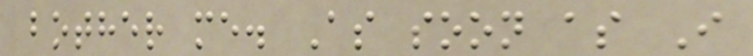bother me. As soon as I
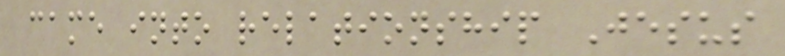came into relationship Jesus
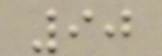90
